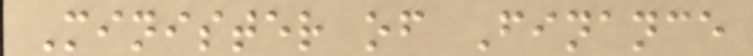Minister of Finance
